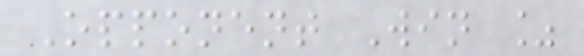Opponent Win %
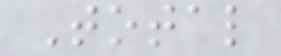Total
